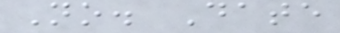No. Date
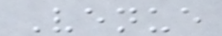Venue
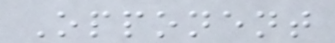Opponent
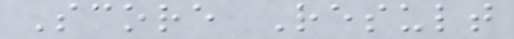Score Result
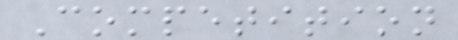Competition
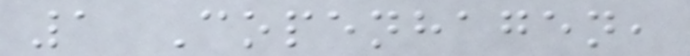1 Copenhagen,
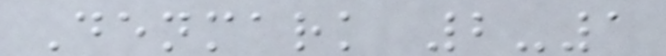Denmark 2-1
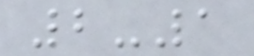2-1
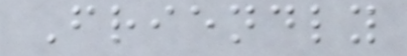Friendly
